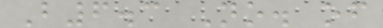B6.3 No. of
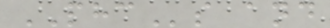PHCs and
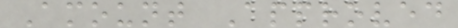Amount Approved
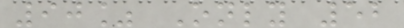90% Only 52
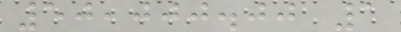50,000.00 1
